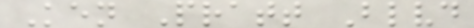Ken Pratt Blvd
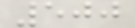500
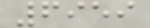6959
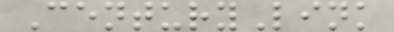CenturyLink
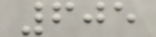605
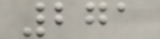271
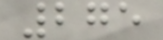275
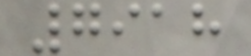7918
